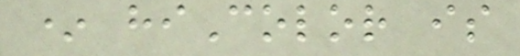* hiColor is
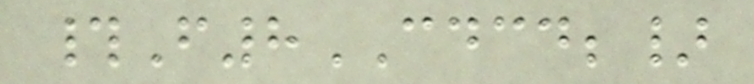#F8CDCD;}
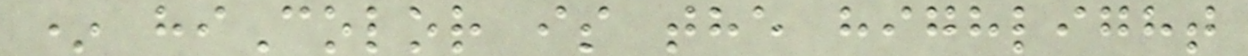* hiColor is the highlight
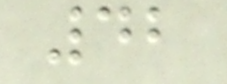42
